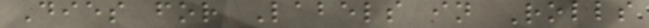Dies for Labels in Rolls
